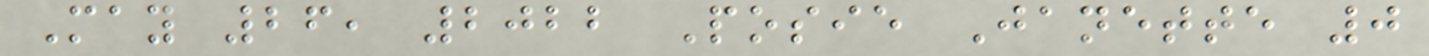May 26, 2022 Posie Janette 0
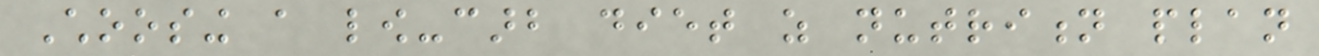Choosing a low-carb diet as nutrition plan
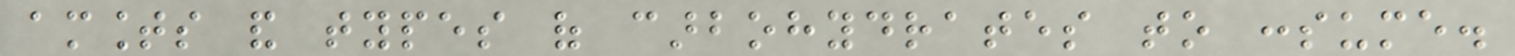amounts and types of carbohydrates to consume.
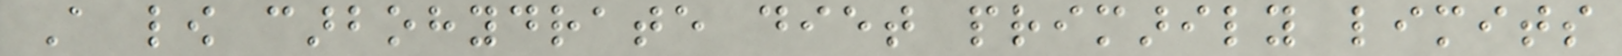A low carbohydrate diet primarily limits
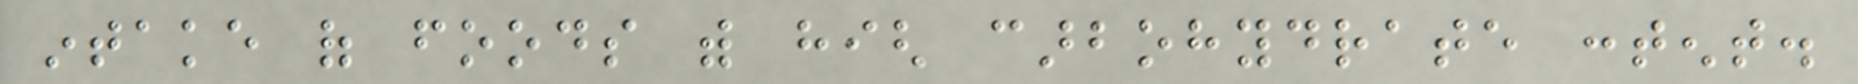intake of foods with high carbohydrate content.
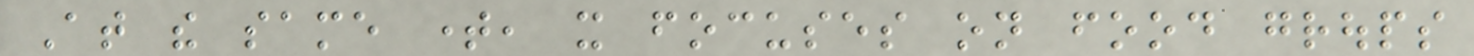At the same time, it focuses on food groups
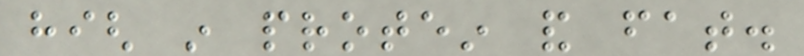high in protein and fat.
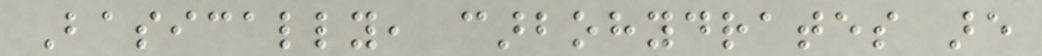Basically, carbohydrates are
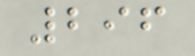296
